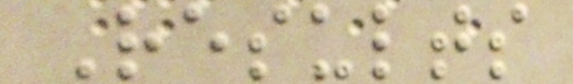Results
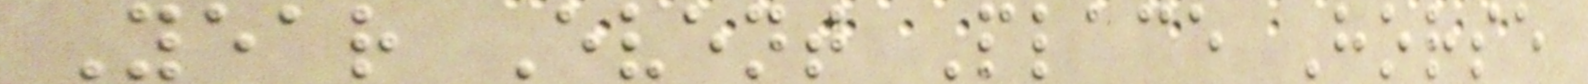Year Event Place Horse
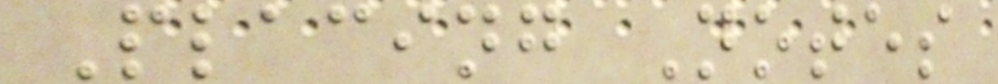Placing Notes
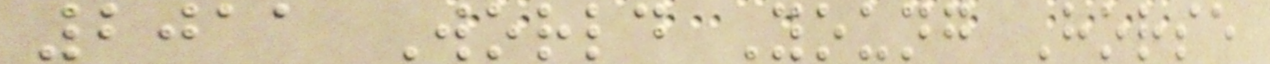2011 World Young Horse
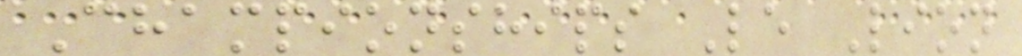Championships Le Lion
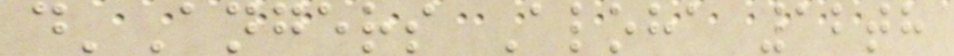d'Angers Aloha 12th
